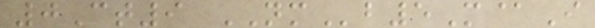0Ct9 NMb5M@I
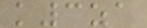k3za
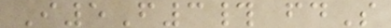I5F3# fdS
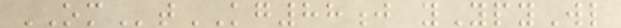OMtKG88j yYpyWl
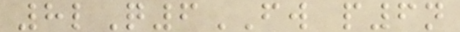8lQ6FW p6n
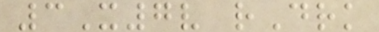3X7v rDrk
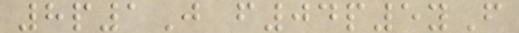8p1J f04p5yF
